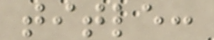title:
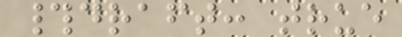#draft: true
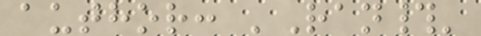author: 'Ran#'
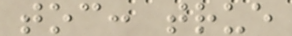toc: true
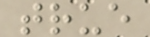true
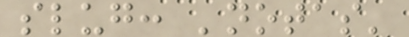slug: 'notas'
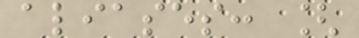aliases: [
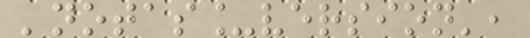'notas_version',
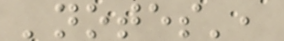'notes',
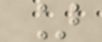]
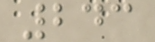243
